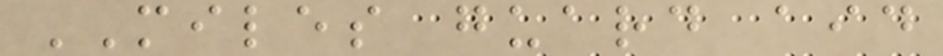MILES guard aid
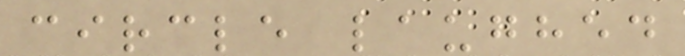circle laughed
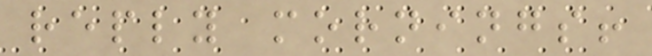reply mornings!
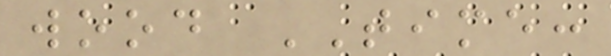wood TIME:
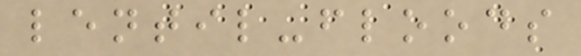lentil-floods
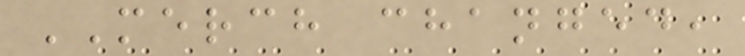MERCH changed,
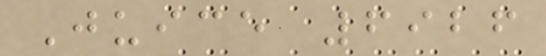Juice 6926
